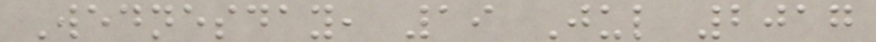Wednesday, 19 Jul 2017
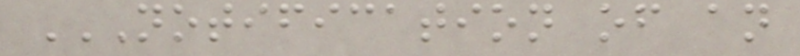NOTIFICATION OF AN
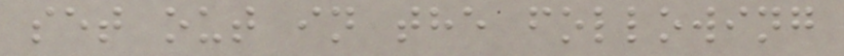set out in the following
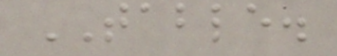TABLE.
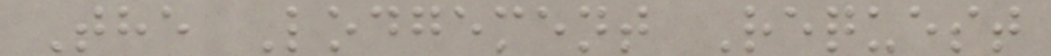The Lodgement Request
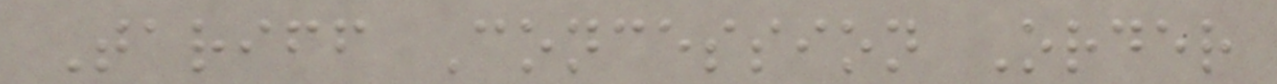Tariff Concession Order
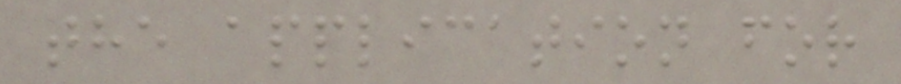the application for
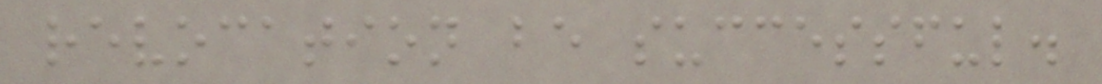revocation be successful.
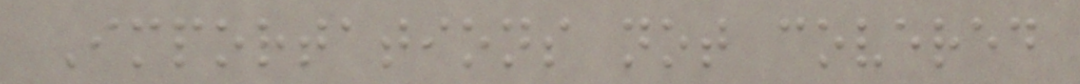Importations not covered
